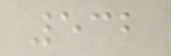532
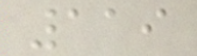119
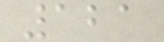121
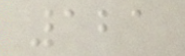121
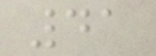41
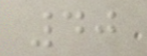40
